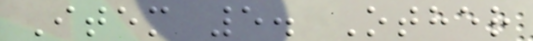Item 5. Other
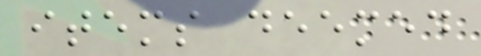items deemed
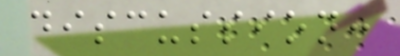discussion:
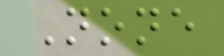None
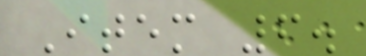Item 6.
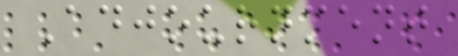Adjournment
